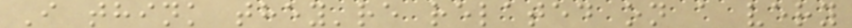I think they're related on a very
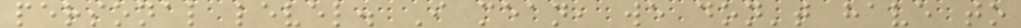personal level. I mean, we don't have to
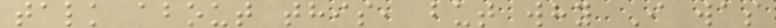talk about this, but why I was
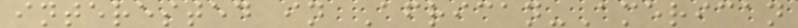interested in African-American
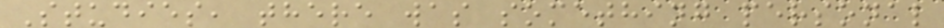Studies, there was something personal
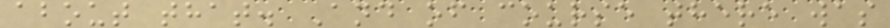about that. And of course there was
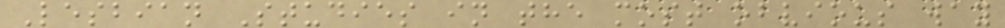Lesbian Studies in the most obvious way
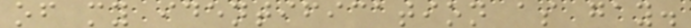of my identification as gay.
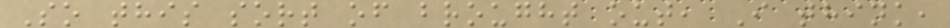So this sort of brought out, I think,
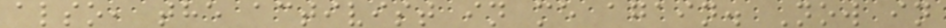also, the activist in me again. Now in
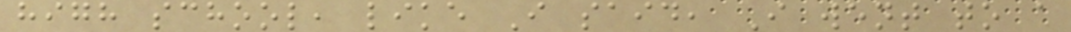high school, like I said, I went to a
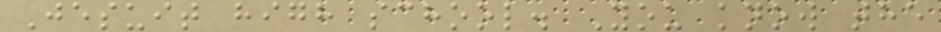Jesuit high school. You know the
